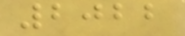2022
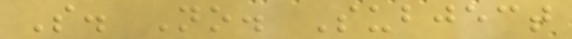S. No. Subject
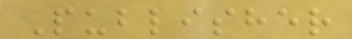Publisher
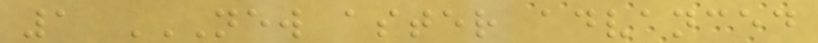1 NEW ASTER ADVANCED
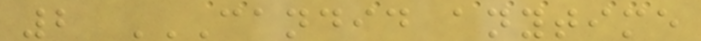2 CANDID ANYTIME
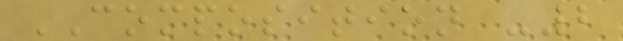COMPOSITION -2
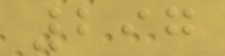297
